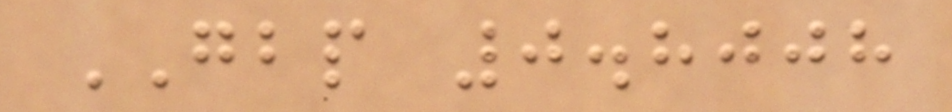GBP 0.8008
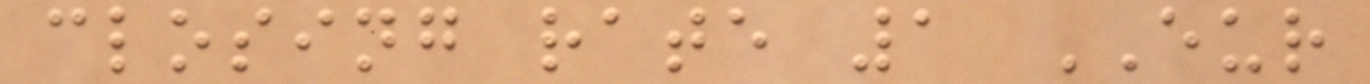closing rate 1 EUR
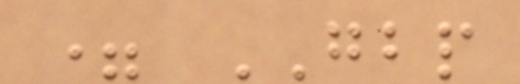= GBP
